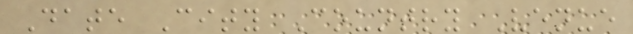Date City Country Venue
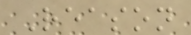Reason
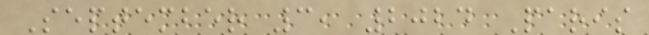September 3, 2024 Paris
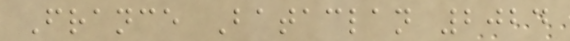France Bataclan 2024
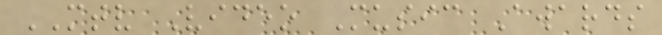MTV Video Music Awards
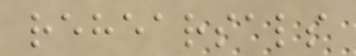rehearsals
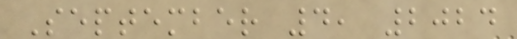September 4, 2024
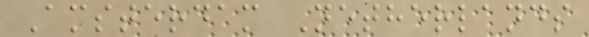Amsterdam Netherlands
